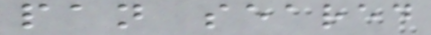pan seared
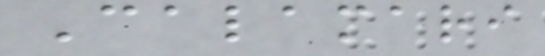Calamari
